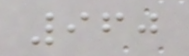960
